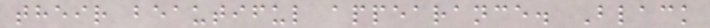their beautiful appearance. Black
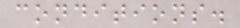conditions.
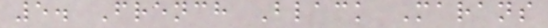5. French Black Marans
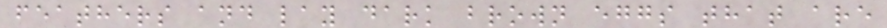feathers and lay dark brown eggs that are
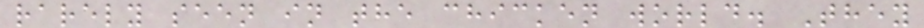rarely seen in the chicken world. They
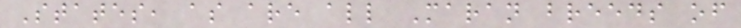States, as are all Maran breeds of
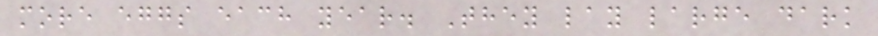more eggs each year. They lay large dark
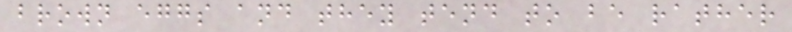brown eggs and they tend to be rather
